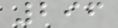296
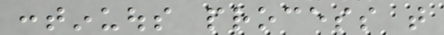continuous process that
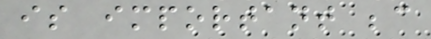is important because
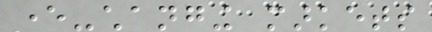ever-changing markets
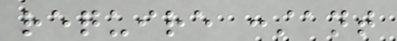require constant
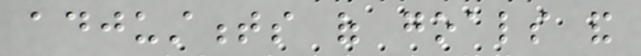adjustments of goals and
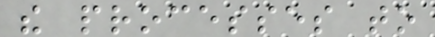the processes to
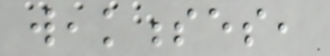weaknesses,
